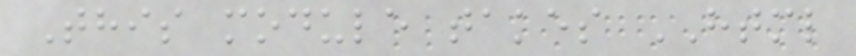This module takes HTML
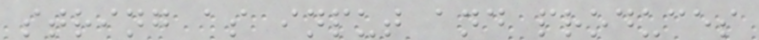string as input and produces
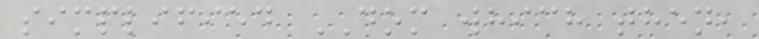simplified DOM which then,
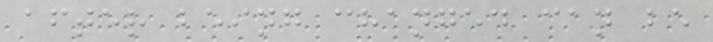after being changed can be
